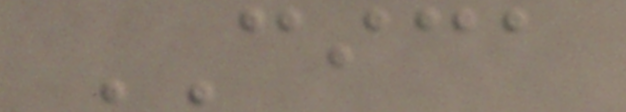CICA
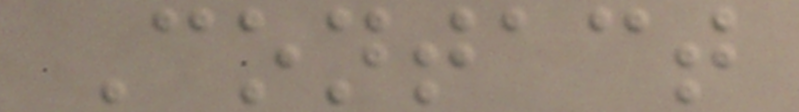Contact
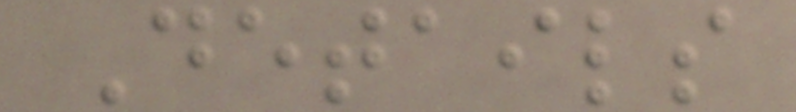Details
